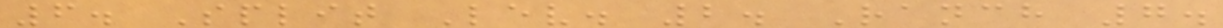6. Split Lev. 2. Ranch 7.
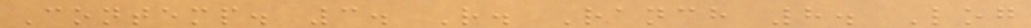Contemp. 3. R. Ranch 8. Log
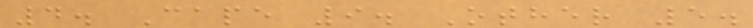4. Cape 9. Other 5.
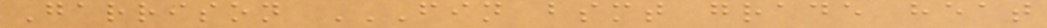Garrison FIN BSMT GRADE HEAT
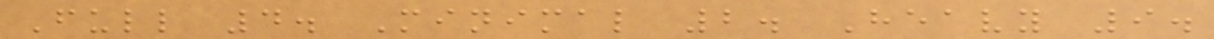Full 4. Minimal 2. Heavy 9.
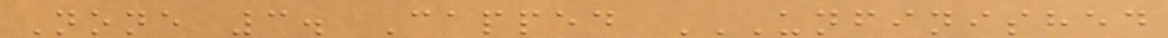None 3. Capped UNFINISHED
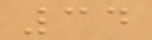34
